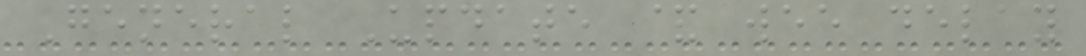General Update & wee delay
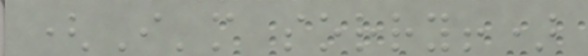(I'm sorry!)
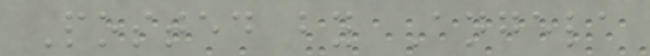Posted by Angela
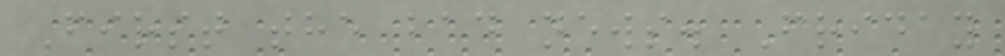First the bad news. Friday
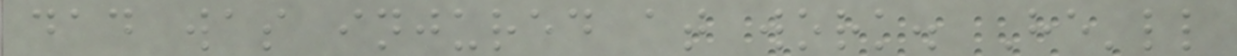dad was injured at work. He'll
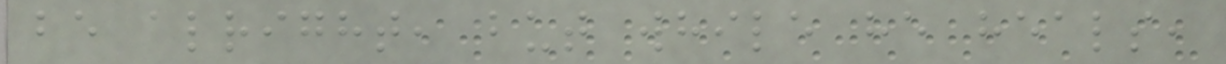be alright, but while he heals,
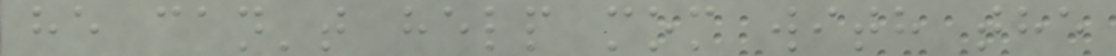he can't help mom with the
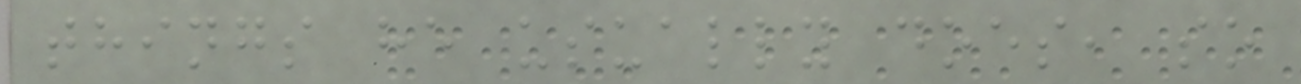things he usually does, so
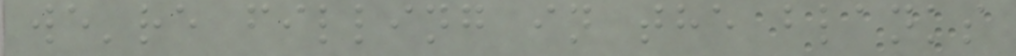we're filling in the blanks
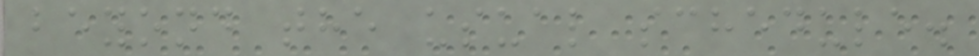beyond the usual schedule.
